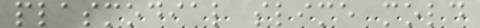plasmodial slime mold
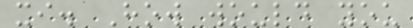xi. How would you
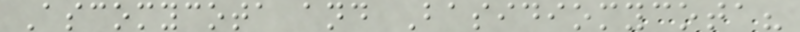Ascomycota and Basidiomycota?
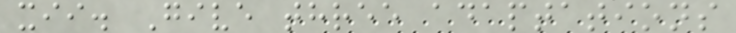xii. Give three adaptations
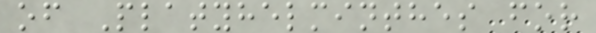of Platyhelminthes for
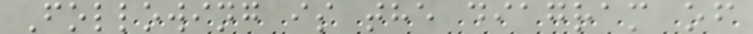Following is the diagram of
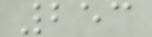253
